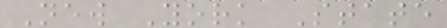New York State
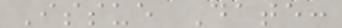Issue Date:
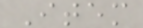Item
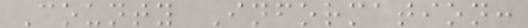County Information:
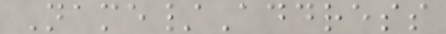Name/Address
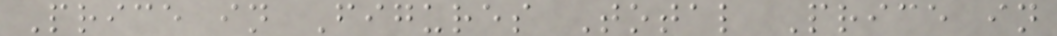Price in Figures Total Price in
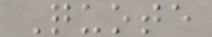Quote
